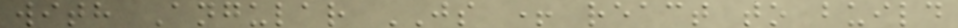with Angular JS + react to build
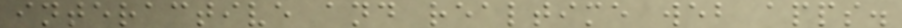interactive and realtime web apps.
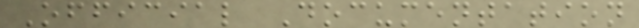Official Documentation
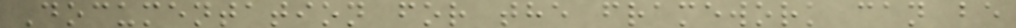Documentation for the framework can be
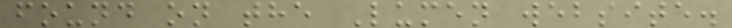found on the Lumen website.
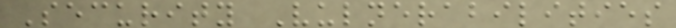Security Vulnerabilities
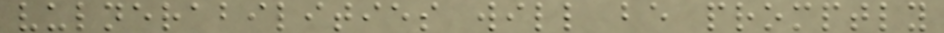vulnerabilities will be promptly
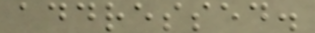addressed.
